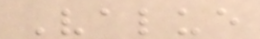Value
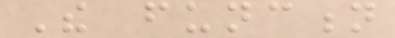The function
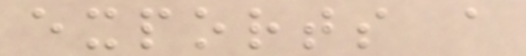exports a
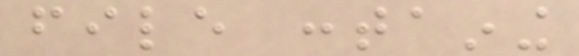file containing
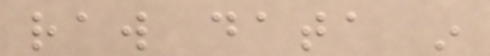raw data in
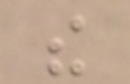the
